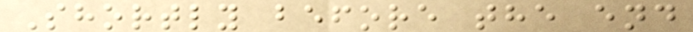Shortly before the end
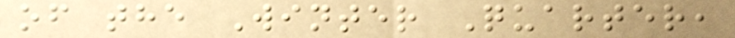of the Winter Quarter,
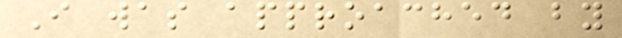I was approached by
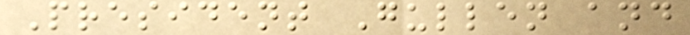President Gullen and
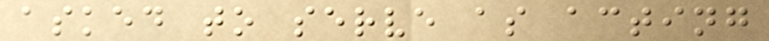asked to serve as acting
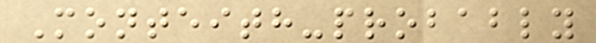Monteith-probably
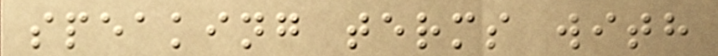speaking terms with
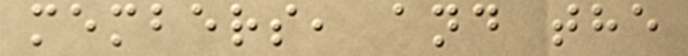members, and the
